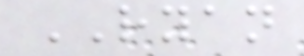RYAN
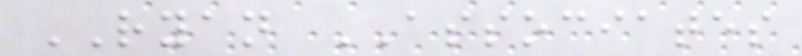RYAN ASSOCIATES
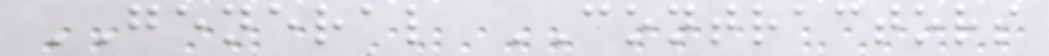GENERAL CONTRACTORS
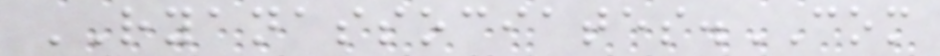RYANASSOCIATES.COM
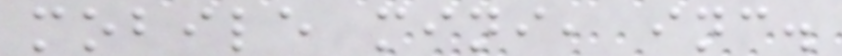mobile mini, inc.
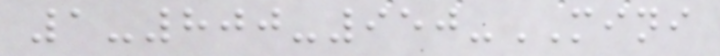1-800-950-MINI
